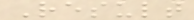Result
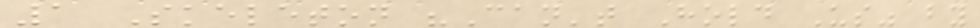1 Skeleton "Can't Hold Us" by
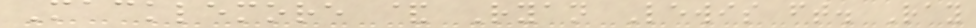Macklemore & Ryan Lewis ft. Ray
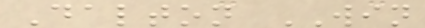Dalton WIN
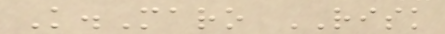K.Maro RISK
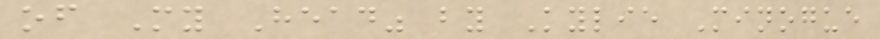of My Head" by Kylie Minogue
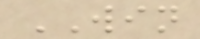WIN
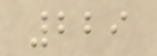229
